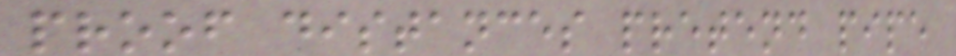proof distances pretend pipe
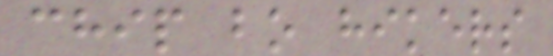chip bo hikers
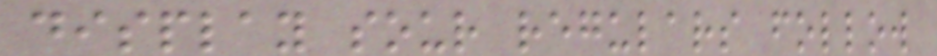display sour regulars follow
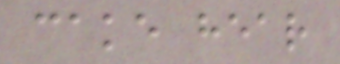cake hear
